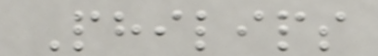Philips
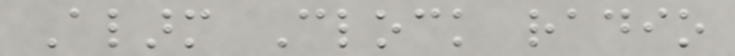Alarm Clock radio
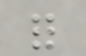for
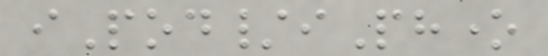iPod/iPhone
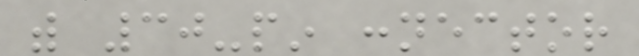with 30-pin connector
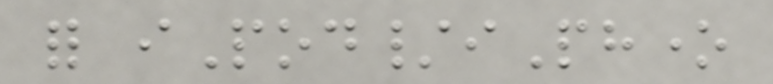for iPod/iPhone
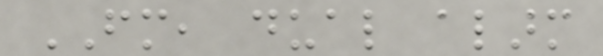FM, dual alarm
